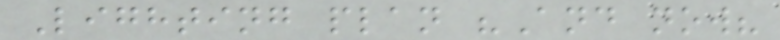Lighting plan "And now?
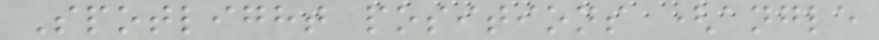Spotlight positions (angle
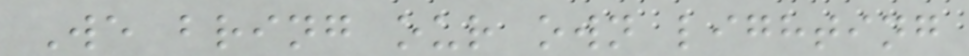We bring our own lighting
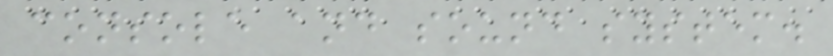console and sound system.
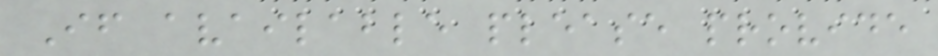If available please provide
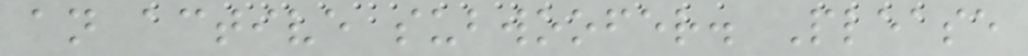an active subwoofer. Please
